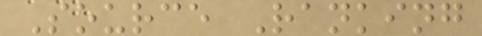Source Ranking
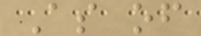As of
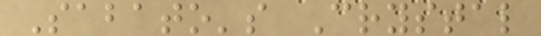Sabato's Crystal
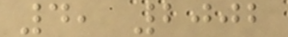4, 2002
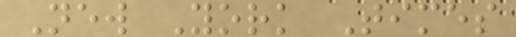New York Times
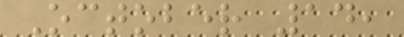October 14,
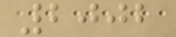2002
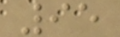95
